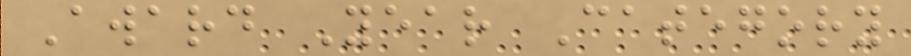Award Year Category
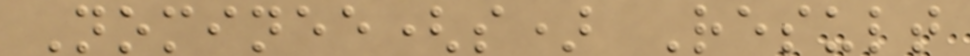Nominee(s) Result
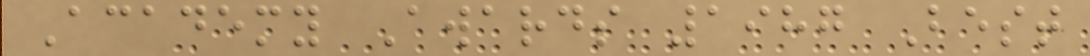Academy Awards 1987 Best
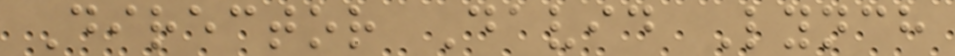Director David Lynch
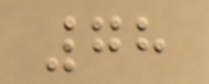78
